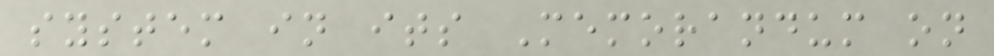system in its Memorandum on
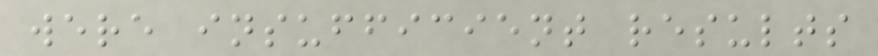were insufficient results
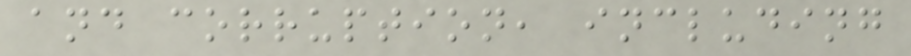and corruption, including
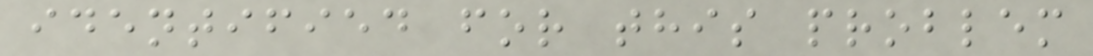identified for this problem
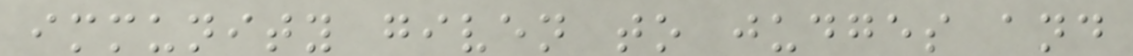immunity given to judges and
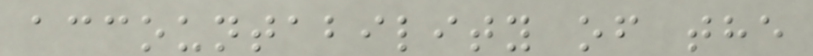accountability of the
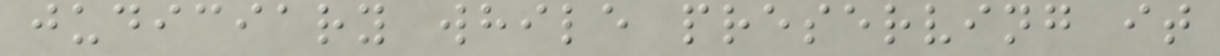judiciary while preserving it
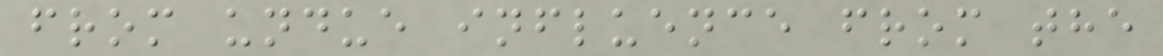from undue influence from the
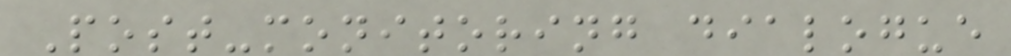Post-monitoring dialogue
